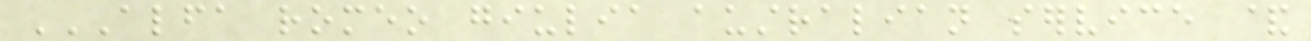ALFA ROMEO GIULIA AUSTRALIAN SERVICE &
